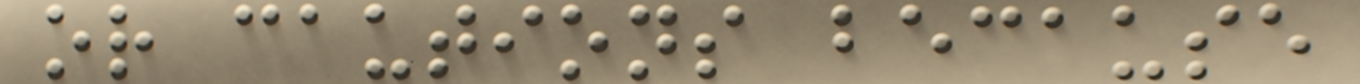or cautions because
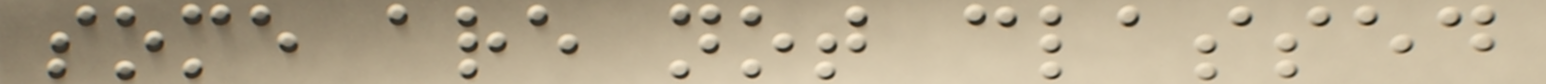some are not classed
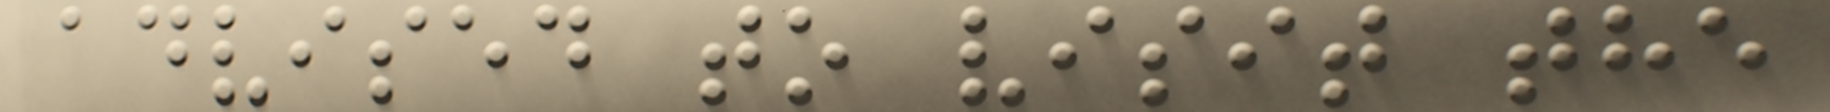advised to visit the
